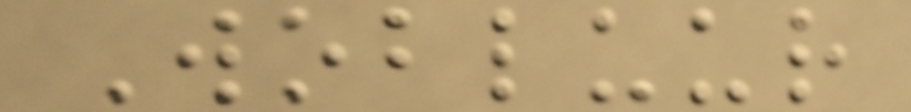Wobluur
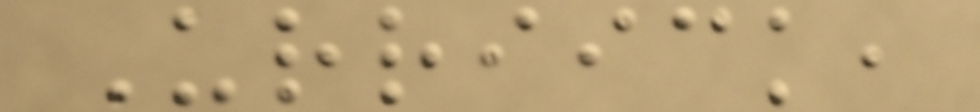Urriick,
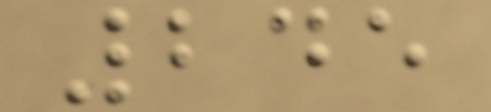245
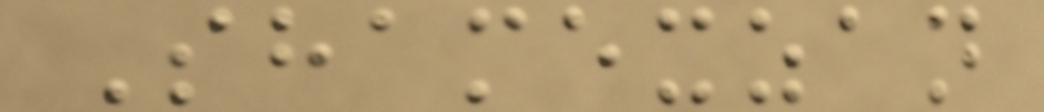Shamexzan
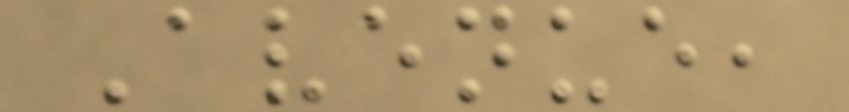Avenue,
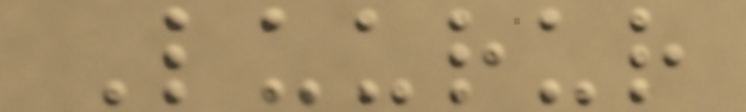Luurur
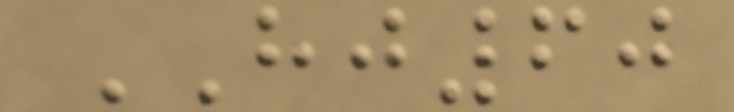HJ60
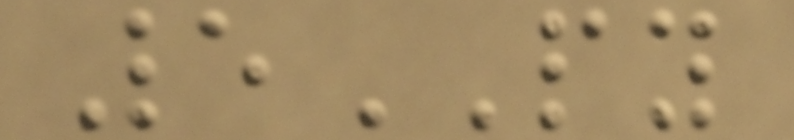5PY
